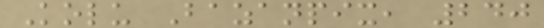Kolu Bazanpix, 240
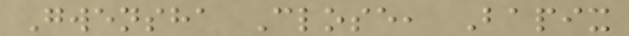Gwensha Close, Bapix
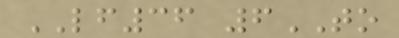LF36 6TO
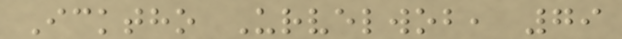Icktho Urvelwob, 79
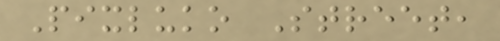Pixluko Street,
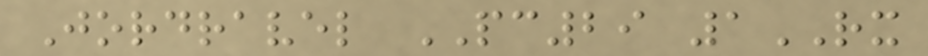Jordravel PC29 1RX
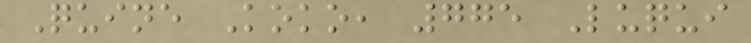Quine Koko, 775 Luqui
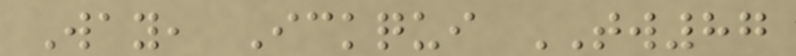Way, Ickqui TW87
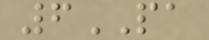6PA
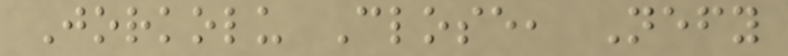Jorkolu Close, Nefy
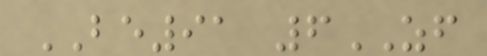BE91 6ZF
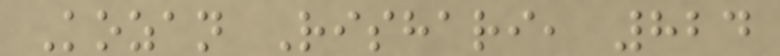Kozan Rishari, 824
